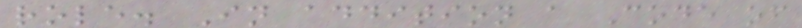role. In addition a Code of
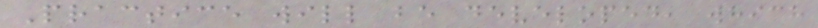Practice will be developed, which
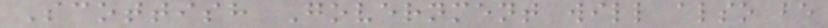Scottish Government will also be
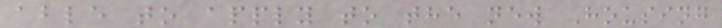able to apply to the new Housing
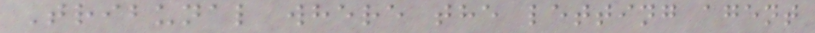Tribunal where the letting agent
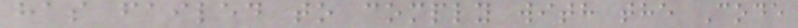has failed to comply with the Code
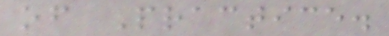of Practice.
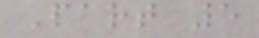Part 5
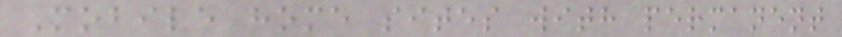Mobile home sites with permanent
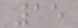15
